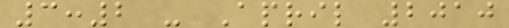3:2 - April 2010
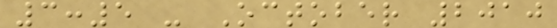3:5 - October 2010
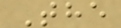The
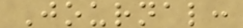Journal:
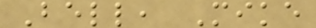Bell, Mike
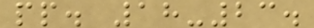pp. 18-23.
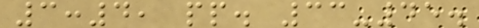3:4, pp. 33-45.
